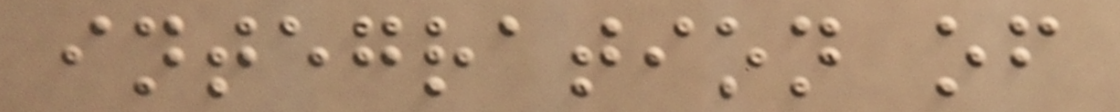integration of
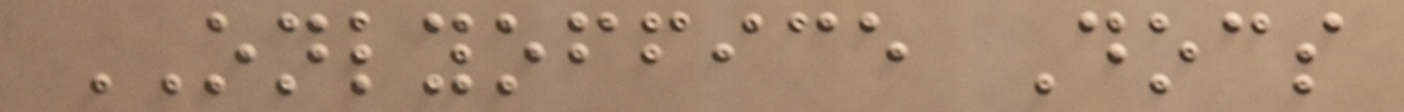ONLYOFFICE Docs
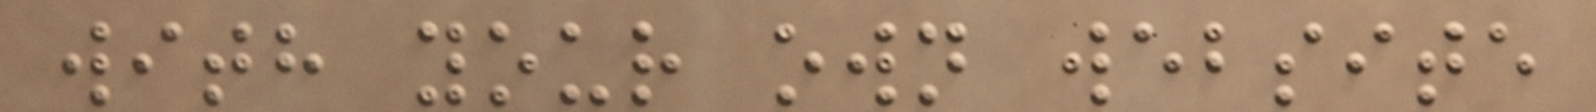with your own website
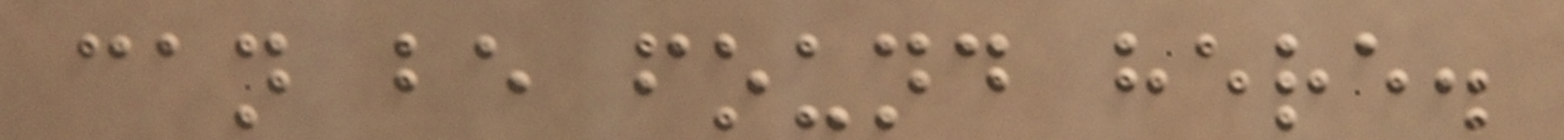can be found here.
